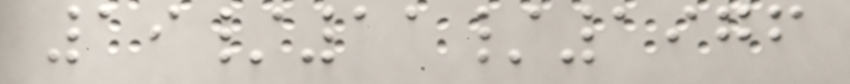19/11/1976
